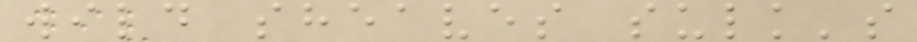wild sheaves sulk's
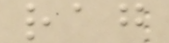rag
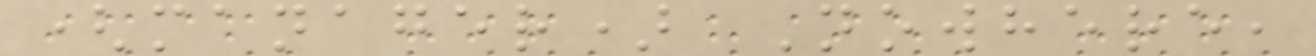(manager) Nowhere,
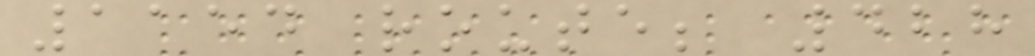1154 route; 428
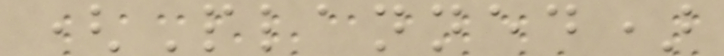(Planned)
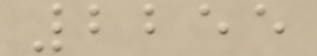2255
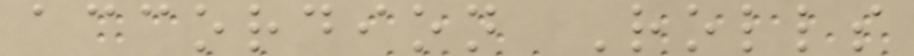accordion Rolls
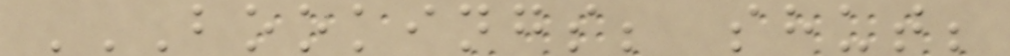BOOKINGS; SHUT;
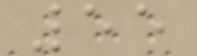55
